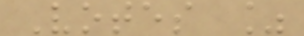Votes %
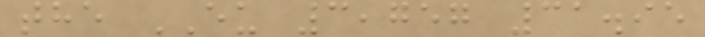the EU 3,757 31.95
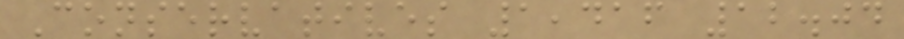Conservatives 1,416 12.04
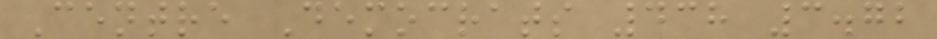Centre Democrats 438 3.72
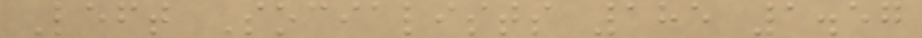Left Socialists 185 1.57
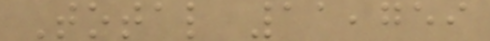Total 11,759
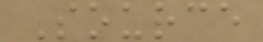Source
